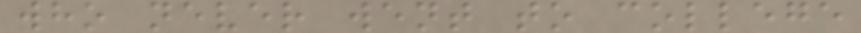who never went to college
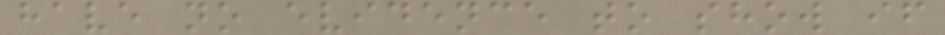have no evidence to show if
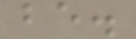be.
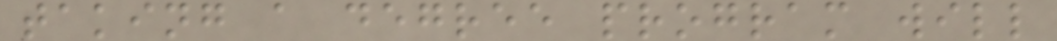taking a degree program will
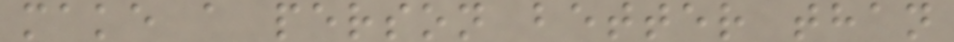make a person better than
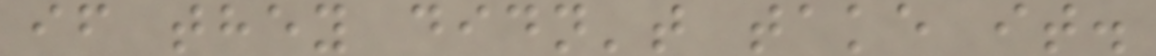if they didn't take it.
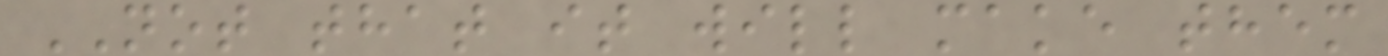NOT that it will make them
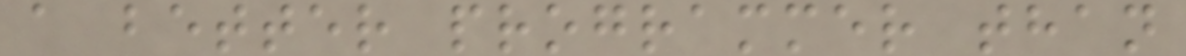a better programmer than
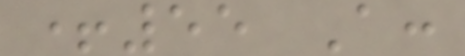+55 A:
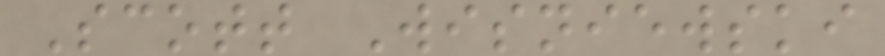Scott Wisniewski
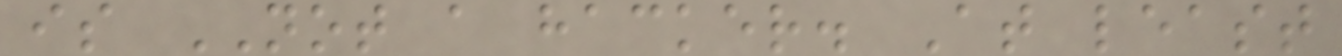is NOT a hacker. At least
